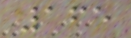165
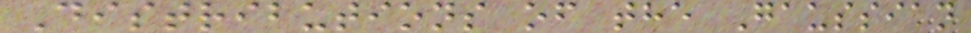Distributions of the Gaussian
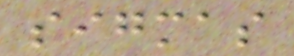sigmas
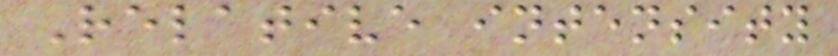Relative intensity
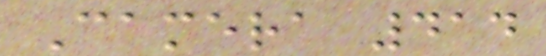Camera 414
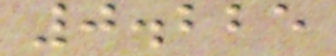0.225
